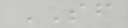SF
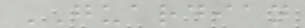GUARDIAN
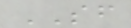SF
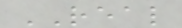REAL
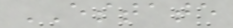ESTATE
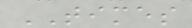TIMES
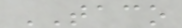TACO
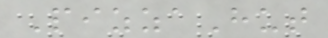PizzaHut
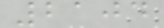2104
